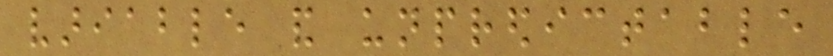variable and unpredictable
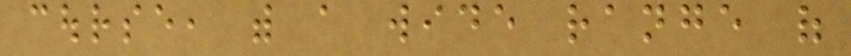course, with a wide range of
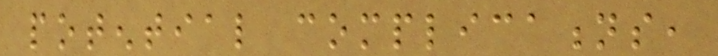potential complications,
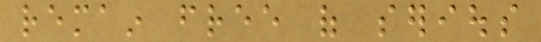remain free of serious
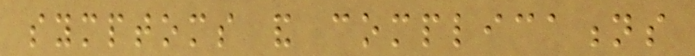symptoms and complications
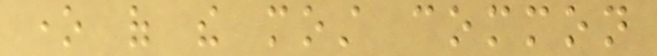one of the most common
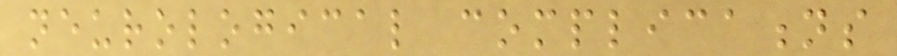neurological complications
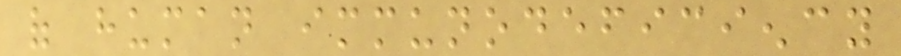of human immunodeficiency
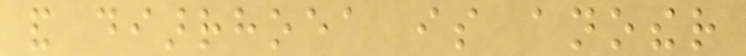and diarrhoea is another
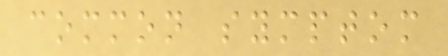common symptom
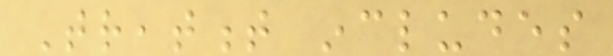Treatment includes
